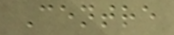Centre
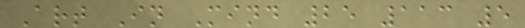Art In Mind 25 113 5
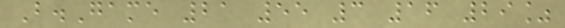B.Game 21 55 3 16 29%
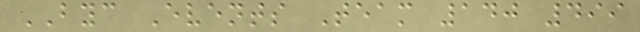BYC Events Team 140 499
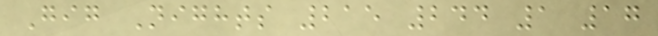Gig Nights 215 244 1 17
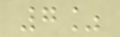7%
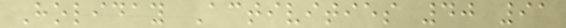Holiday Activities 40 91
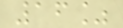16%
